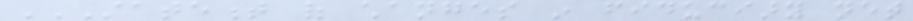STATEMENT OF CHANGES IN FIDUCIARY NET
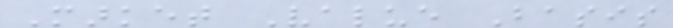Market Value Basis
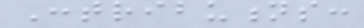Contributions:
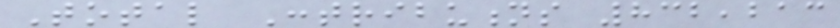Total Contributions 832,213
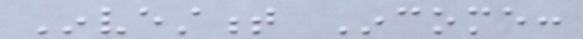Investment Income:
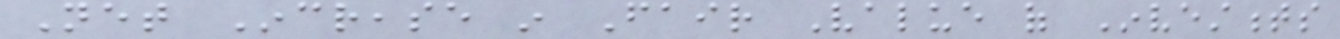Net Increase in Fair Value of Investments
